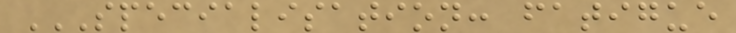SPECIALISATION: FATIGUE
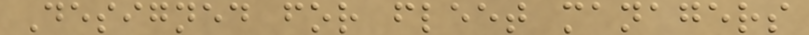Designed for fleet managers
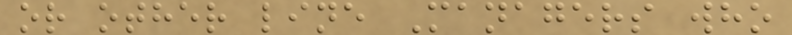or other line Managers who
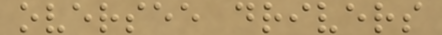oversee drivers
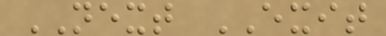NEXT EXIT
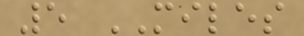5 MILES
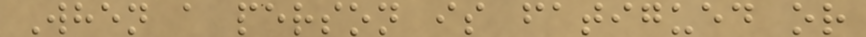When a person is fatigued or
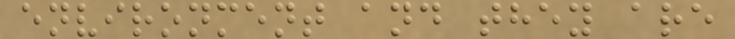environment and they are
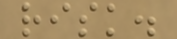risk.
